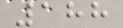188
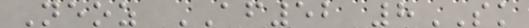Neoz AF52 8SK
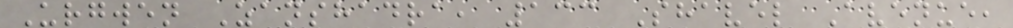Urgwen Zanshadra, 133 Shavel Avenue,
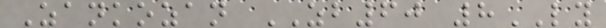Zankozan ZB60 8LY
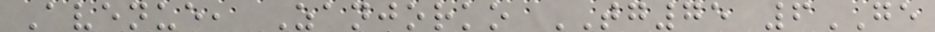Avenue, Zanjorko TG75 6GE
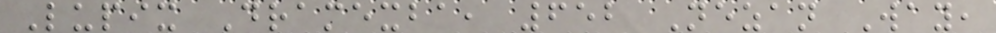Lupix Dramexba, 652 Nezan Way,
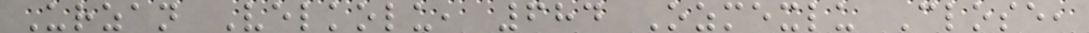Urzan Velkolu, 684 Ozmexlu Close,
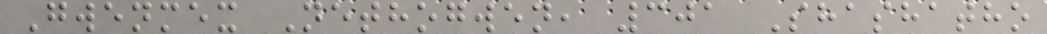Gwenmex Nethogwen, 301 Shashatho
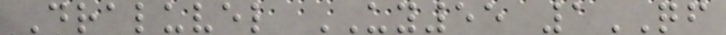Draluvel UY55 1QF
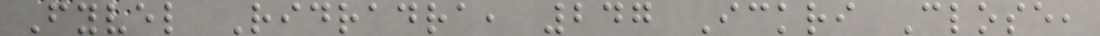Fyvel Ridradra, 247 Ickri Close,
